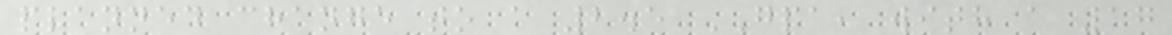planned change to a 2.5 GPA, with a 17
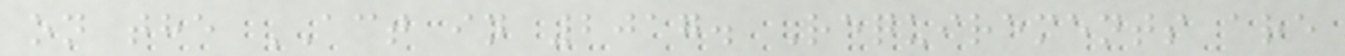on the ACT in 2017. Requirements are
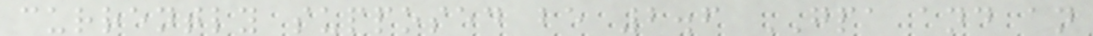currently supposed be 2.6 GPA and an
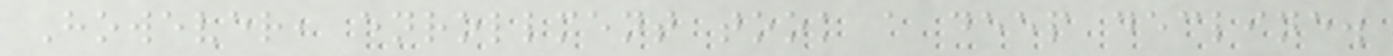However, enrollment took a deep decline.
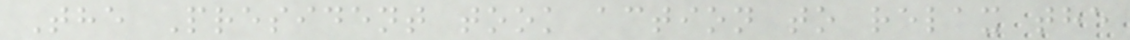The President took action to relax the
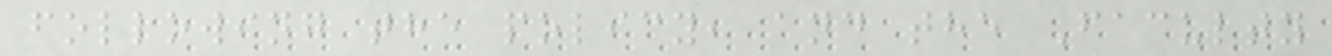following the policy, and the Faculty
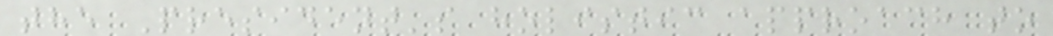the President's holistic approach to
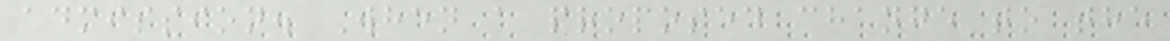admission. When a proposed change to the
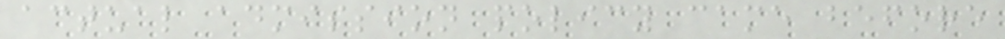actual admission policy came before
